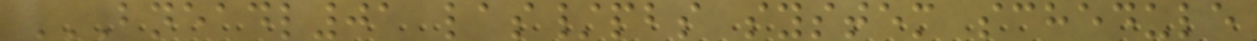BNEADL01 LAS/PBS SYSTEM SCHEDULE
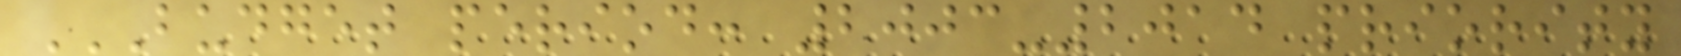BUDGET PERIOD: 2003-2014 PRIORITY
